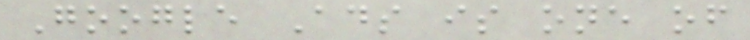Google Ads is one of
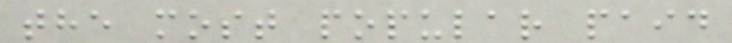the most popular paid
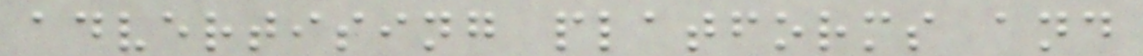advertising platforms and
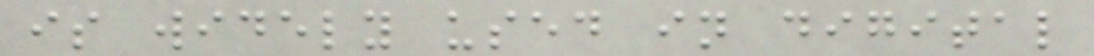is widely used in digital
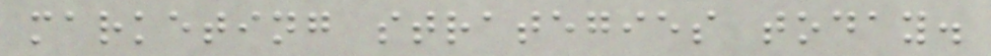marketing strategies today.
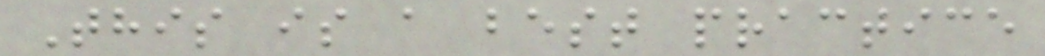This is a best practice
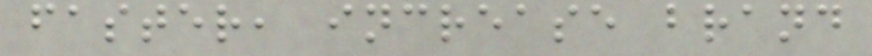faster, increase brand
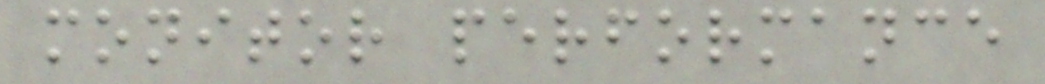monitor performance
